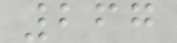267
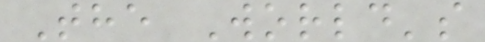The World's
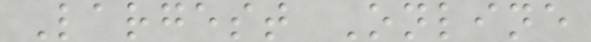Largest Online
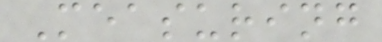Measuring
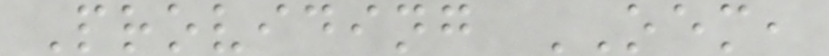Providing OEM,
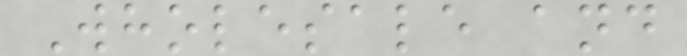Wholesale and
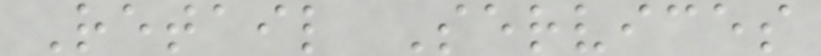Retail Services
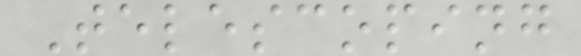Telescoping
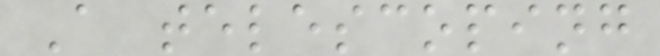A telescoping
